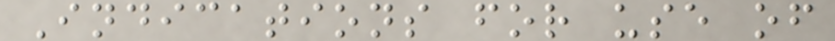Indications for use of
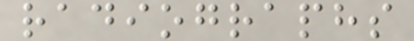radiographs
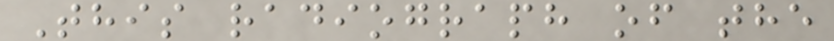This radiograph of the
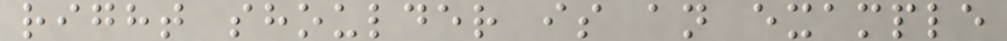right shoulder is an example
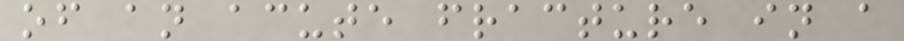of an acute fracture in a
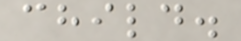child.
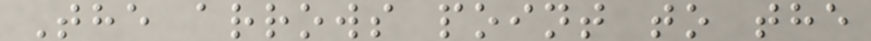The arrows point to the
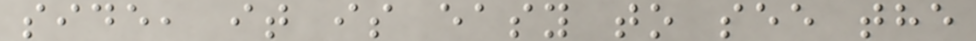side, it is easy to see the
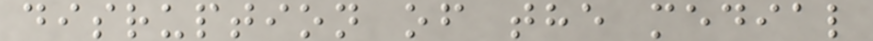disruption of the medial
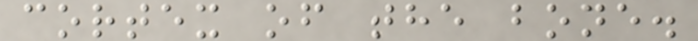cortex of the bone.
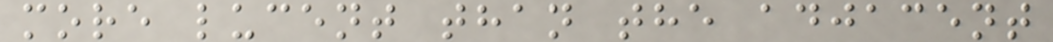more lucent than the adjacent
